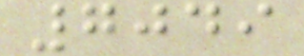7049
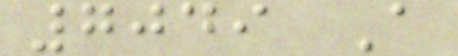7049 A
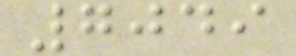7049
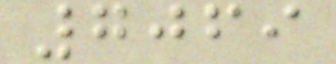7069
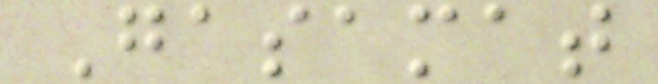Gasamat
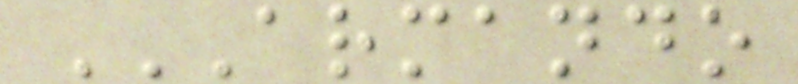ARMANDO
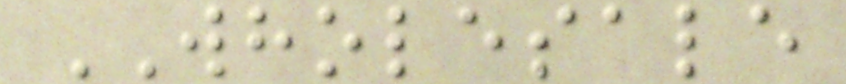WHOLESALE
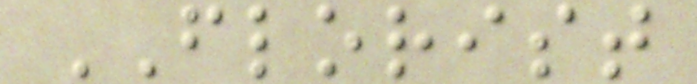FLORIST
